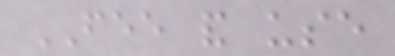FEE and use
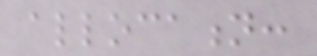allocation:
